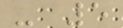- 5
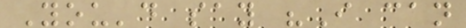You'd say "I can
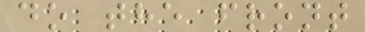do the front
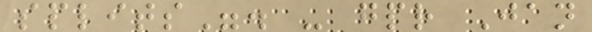splits". - gpr Jan
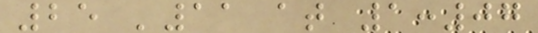25 '11 at 1:07
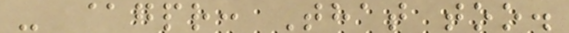- @gpr: That too.
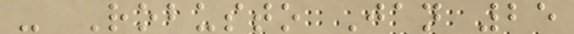- Robusto Jan 25
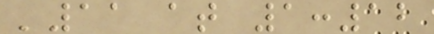'11 at 1:12
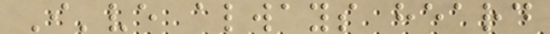I've always heard
